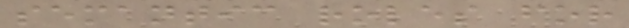semantic roles for
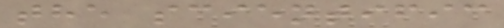the scientific
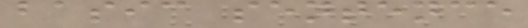basic sentence
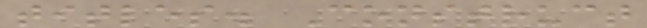titles. Construct
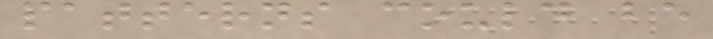patterns could be
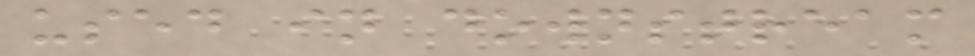used in downstream
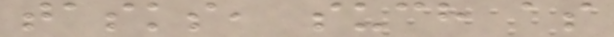tasks, such as
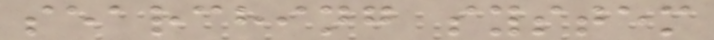searching system
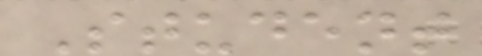Student
